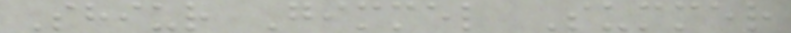Shiur Gimmel Summer
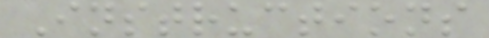Instructions
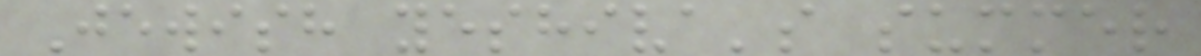Jewish yeshiva's summer
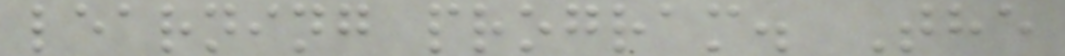learning program. The
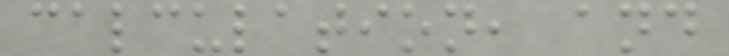calculation, and
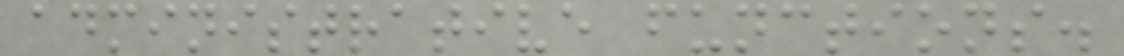administrative functions.
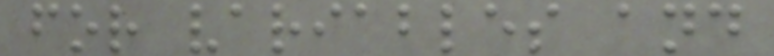for variables and
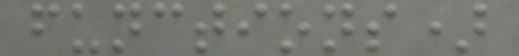functions)
